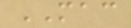MAC
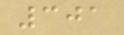301
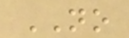NO
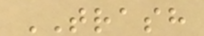TRASH
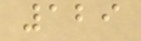129
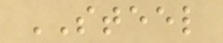STEEL
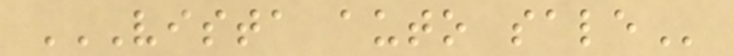VISTA AUTO SALE
